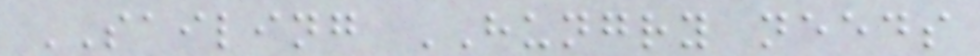SAILING HUNGRY needs
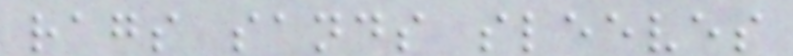rags sands sleeves
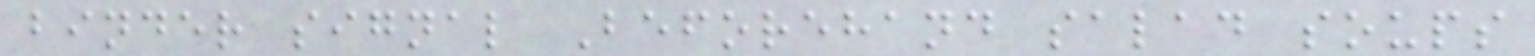binder signal Beforehand salad soups
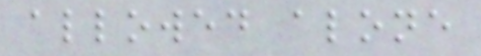allowed alone
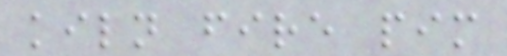kiln fire pim
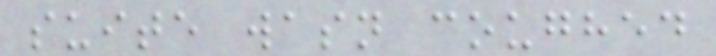suite wasn coughed
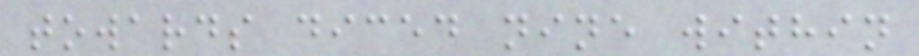towards diced nine within
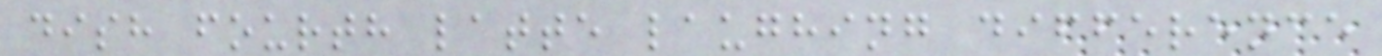dish fourth latte laughing difference
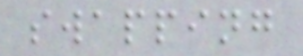swapping
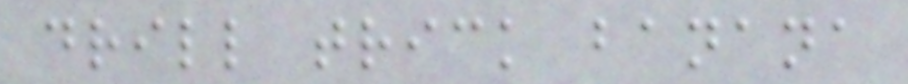drill trick banana
